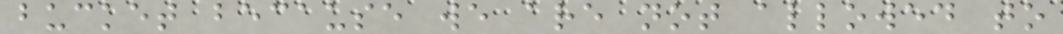bucket because we are not allowed to
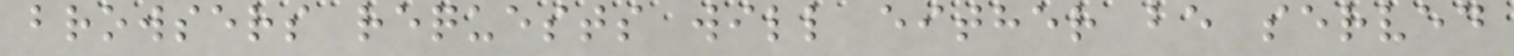browsers requests will either be served
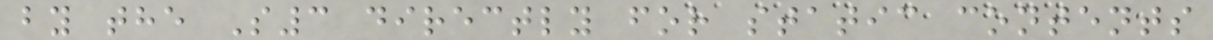by the S3 directly for static contents
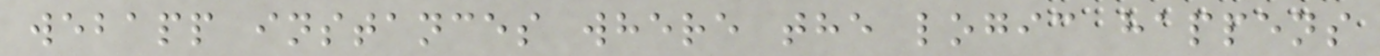webapp instances where the logic happens
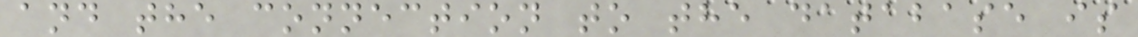and the connection to the database is
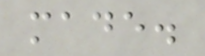made.
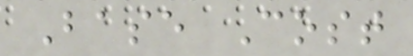Base Cost
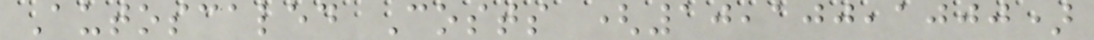Autoscaled Costs (10,100,1000)
